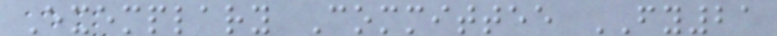Exemplary Committee FY21
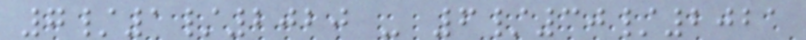7/1/2020 - 6/30/2021
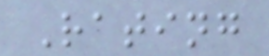Rating
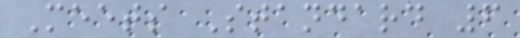Meets Standard 6
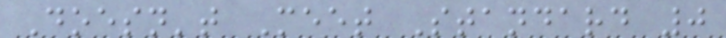Doesn't Meet Standard 0
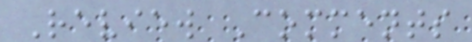Review Comments
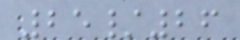25/26
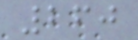260
